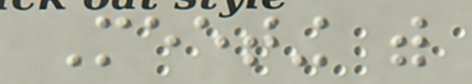Meeting with
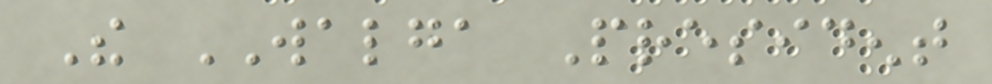The WALGA President
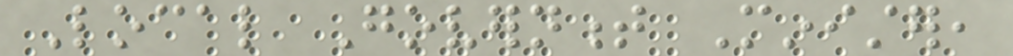Local Government Minister,
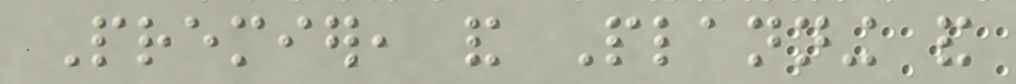Premier, and Planning and
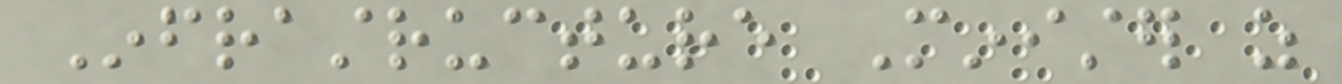Infrastructure Minister as
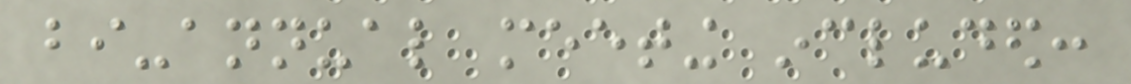bi-annual meeting included:
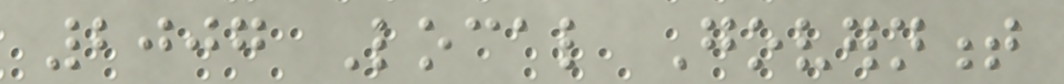2007 Local Government
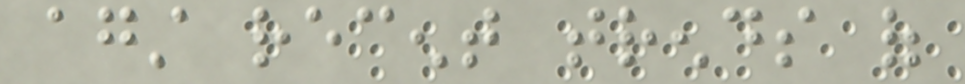against recent trends of
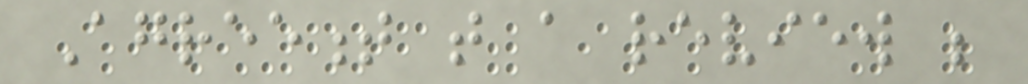Agreement that a review be
